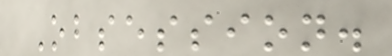Obsession.
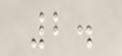2.
